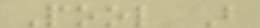Pool B
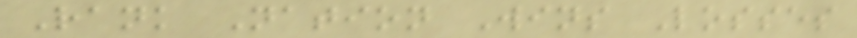Rank Nation Wins Losses
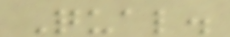Qual.
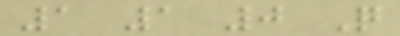1 1 0 Q
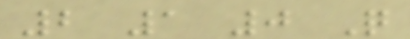2 1 0 Q
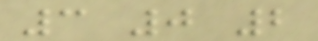3 0 2
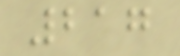217
